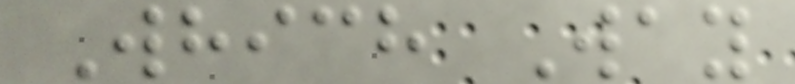Which Way
